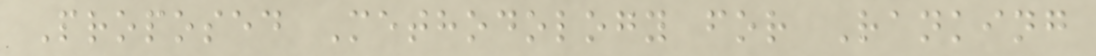Proposed Methodology for Ranking
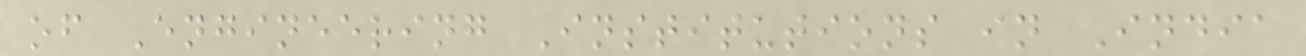of Engineering Institutions in India
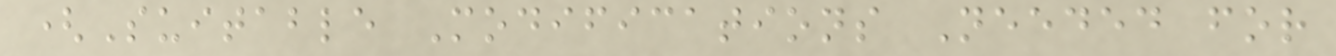(Suitable Modifications Needed for
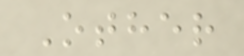Other
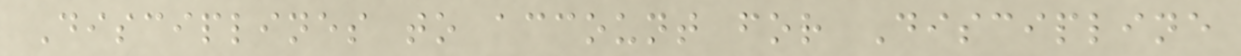Disciplines to account for Discipline
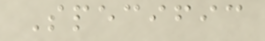Specific
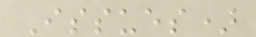Issues)
